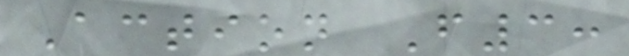Action F3:
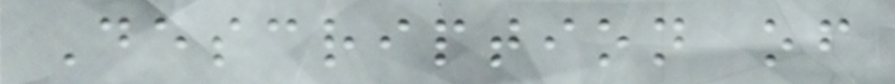Description of
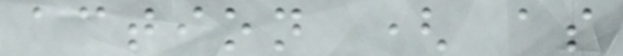action ( as
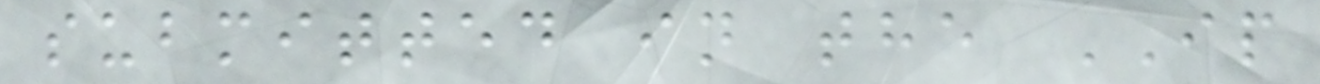submitted in the IP
